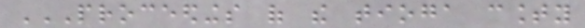PROCEEDINGS OF THE TIOGA COUNTY
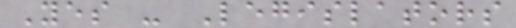Yes - Legislators
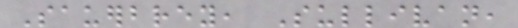Sauerbrey, Sullivan,
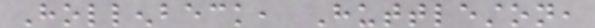Hollenbeck, Huttleston,
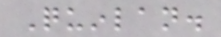Quinlan.
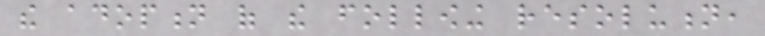the adoption of the following resolution,
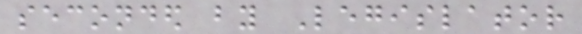seconded by Legislator
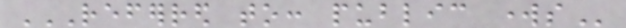REFERRED TO: PUBLIC WORKS
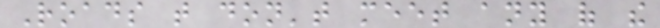Roads that don't meet any of the
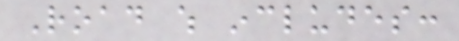Road which includes:
